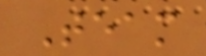Team
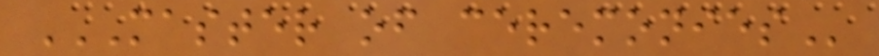MASTER OF CEREMONIES
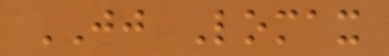JJ Lomax
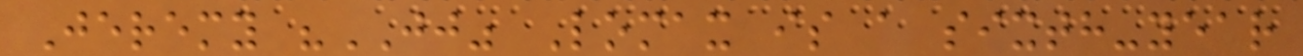Jeremy "JJ" Lomax is a sixth-year
